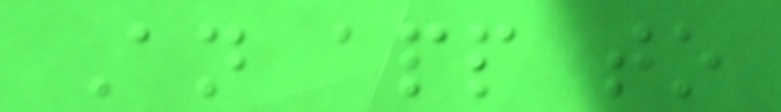An app to
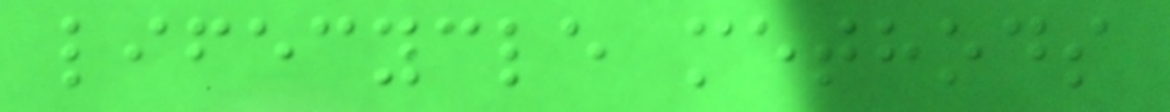lifecycle methods
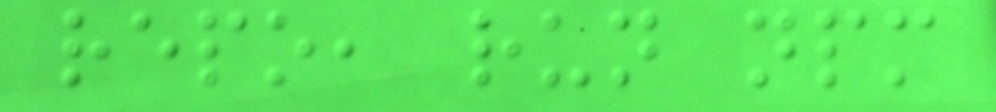repo, run npm
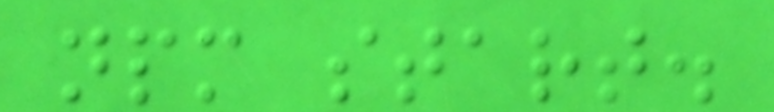npm start.
